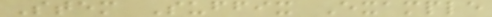Stem Suffix Example
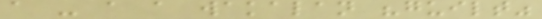a - a a wakalan "guilt"
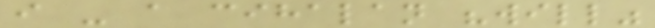i - a cihalan "will"
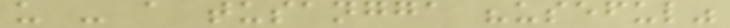u - a tusangga "useful"
